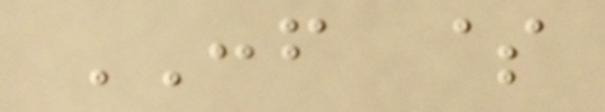CONF $
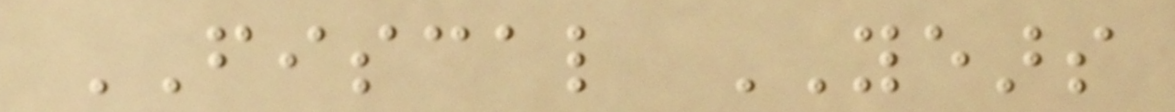FISCAL YEARS
